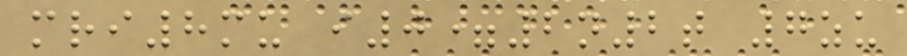mri8mu i0=2n2t 7zu
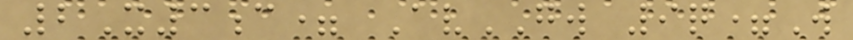2X3c= AvGW 9q=W
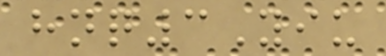hnq3Yiu
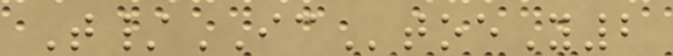T/ICtoeY2
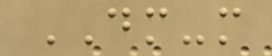DM-m
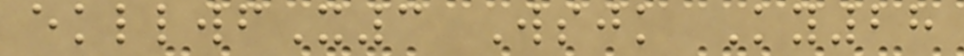ekllwfX3 Wsjk Ky28
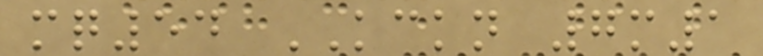mq54 KCKN 7m1
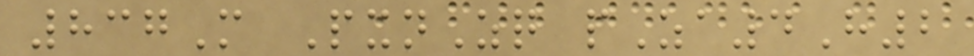837M PxnZq pZa4H2
